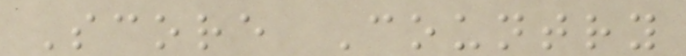Score Country
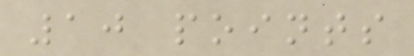10 points
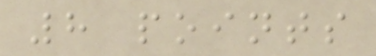8 points
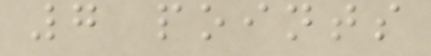7 points
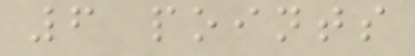6 points
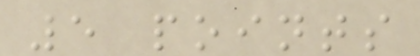5 points
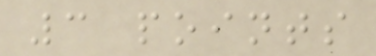3 points
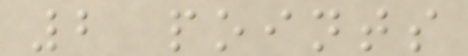2 points
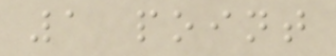1 point
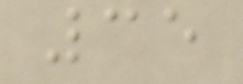35
